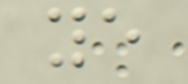ye
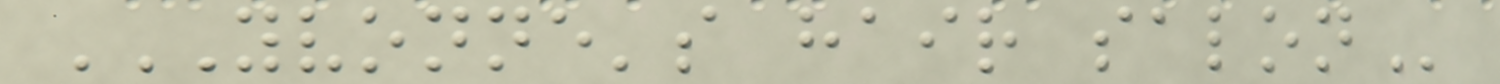YVONNE'S HAIR SALON
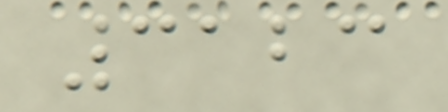3123
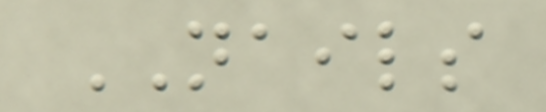NAILS
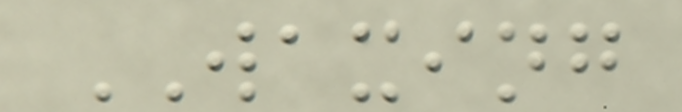WAXING
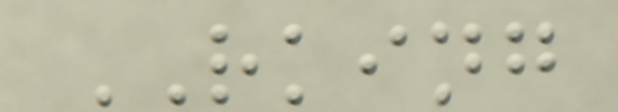RKING
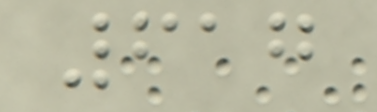617
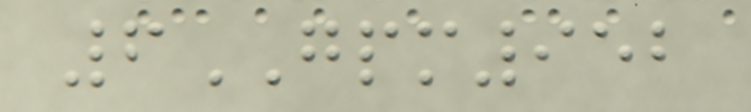6GPM952
